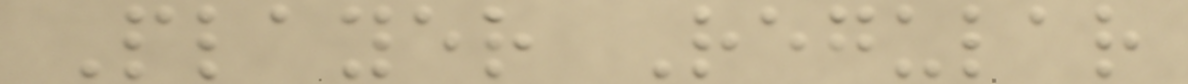Player Regular
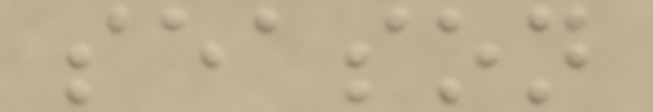season
